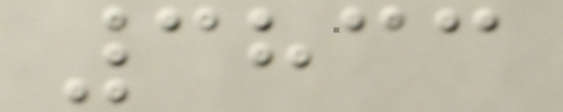3833
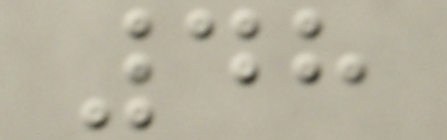48
